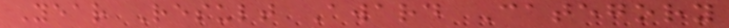Year Result Award Category
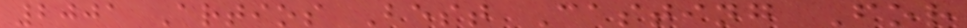2001 Artios Best Casting For
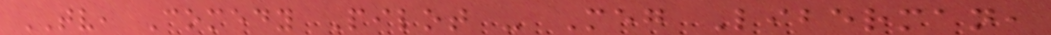TV, Comedy Pilot - Meg Liberman,
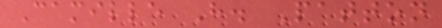Camille H. Patton
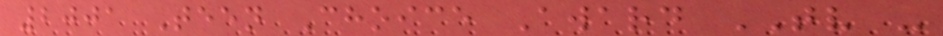2001 Teen Choice Award TV -
